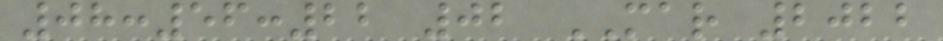08:56:22 02 MAR 2022
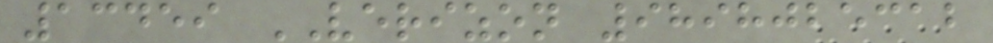13459 VERIZON 9898025312
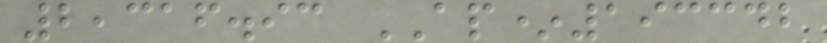2,316.93 AP*193342
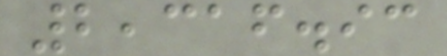2,316.93
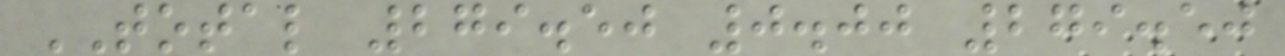TOTAL 279.50 0.00 279.50
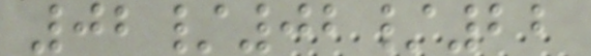02/02/22
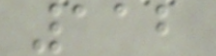112
